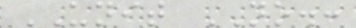UNIT NO.:
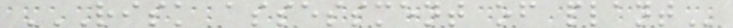RISK ASSESSMENT OF PLANT
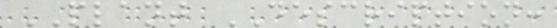PLANT DESCRIPTION:
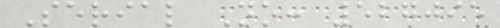Serial No: 527095
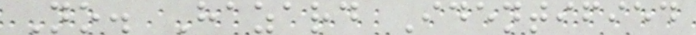No. Hazard Identified
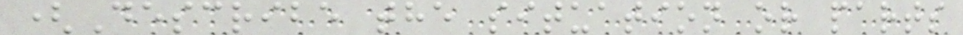(Describe the situation or parts
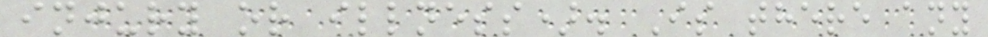injury or illness). Is there any
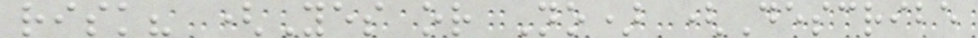risk? (Yes or No) (Describe
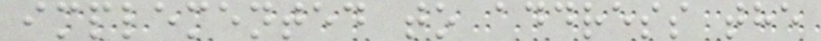implemented to address the
